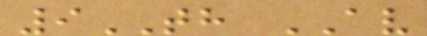9TH AV
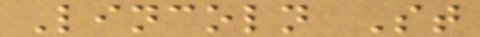Lincoln St
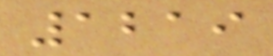1219
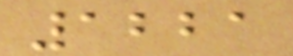1221
